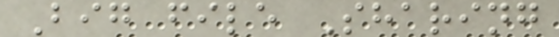Big file Sharing
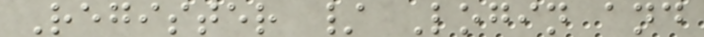Register / Login and
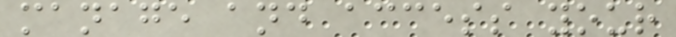manage and access your
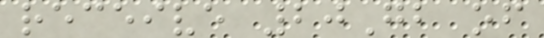receive 20Gb of
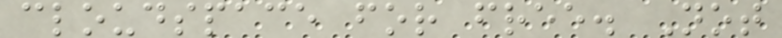cloudspace for free. Not
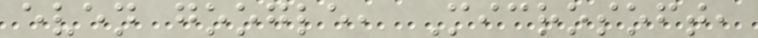even google, Microsoft,
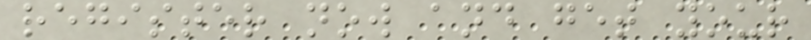register now and get your
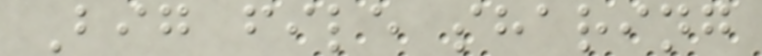Big file sharing
